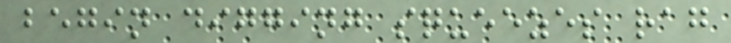begin digging squeezes rag
